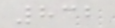832
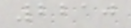2210
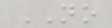NO
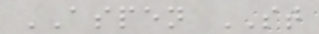ASPEN ST
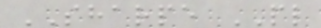SHARPE PL
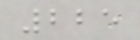225
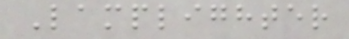Lamplighter
